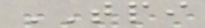TPI
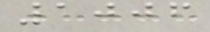1006
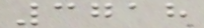3718
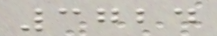3724
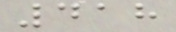418
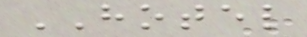HOTEL
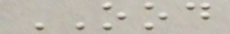OOD
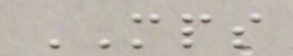MPS
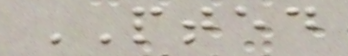PTED
